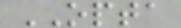OPTA
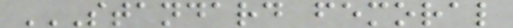STANDARD FEMORAL
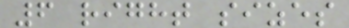6 right sizes
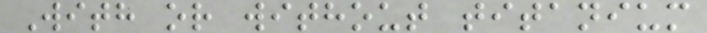With or without titanium
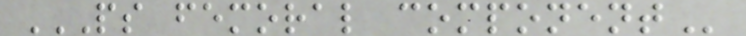PS FEMORAL COMPONENT
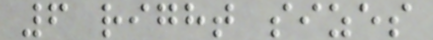6 right sizes
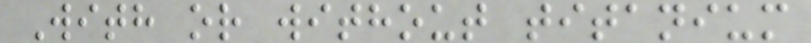With or without titanium
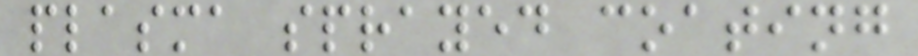plasma sprayed coating
